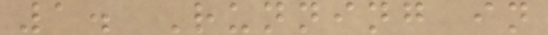1. Running in
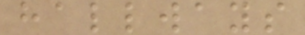hallways
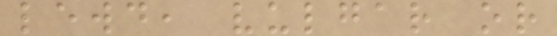lewd, vulgar or
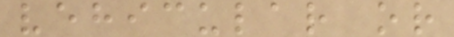vehicular or
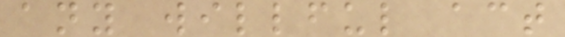any willful act
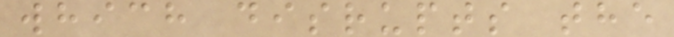which disrupts the
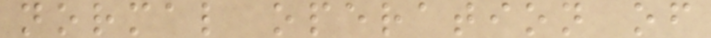normal operation of
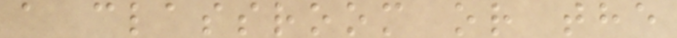a classroom or the
